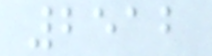2512
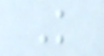K
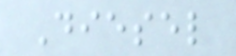Diesel
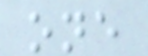one
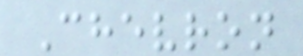Chevron
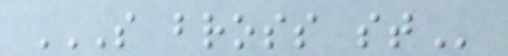S BROSS ST
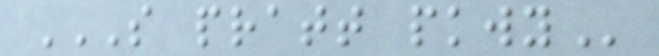S PRATT PKWY
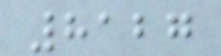8127
